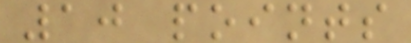10 points
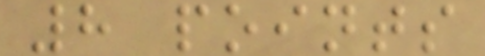8 points
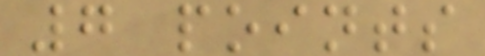7 points
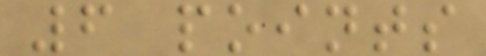6 points
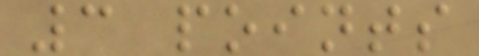3 points
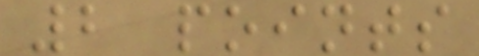2 points
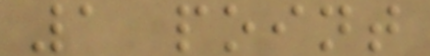1 point
